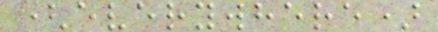(everywhere)
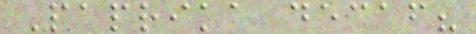Paprika decaf?
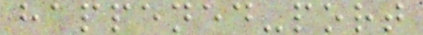happened-port
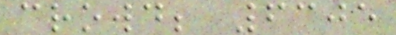crowd; 6305
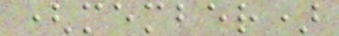(member)
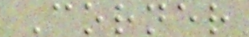Corner
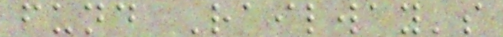fund Railway's
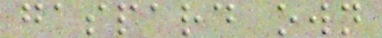gaspard own
